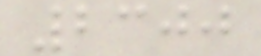2300
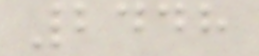2448
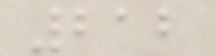212
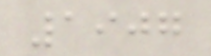1907
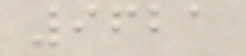9621
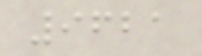9621
